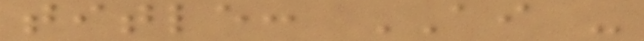title: AI -
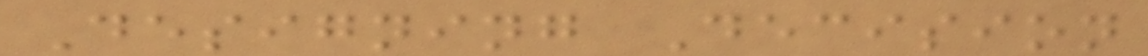Designing Decision
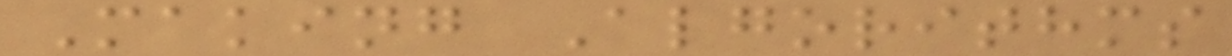Making Algorithms
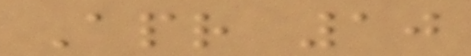Apr 10
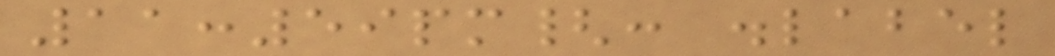11:59pm{: .label
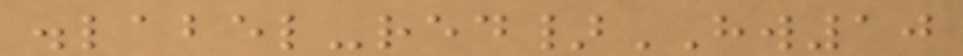.label-red}HW10
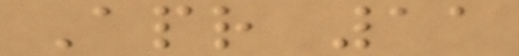Apr 11
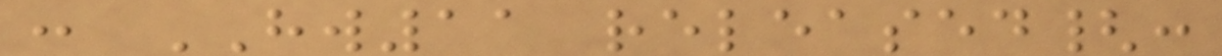: HW11 released{:
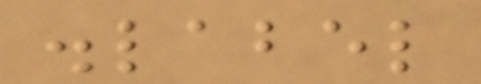.label
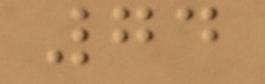74
